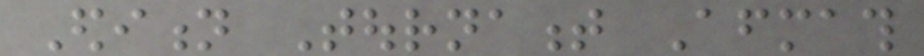Edition Tournament Aftermath
